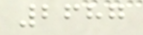2687
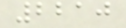2210
